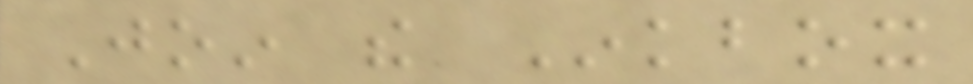Join the Inkbox
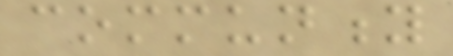community
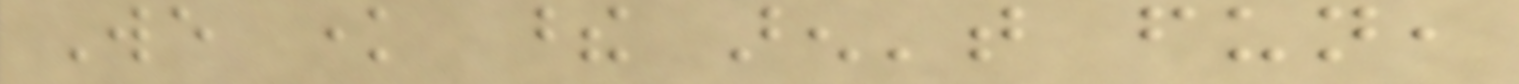We know these aren't fun,
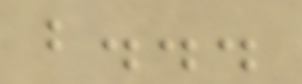but...
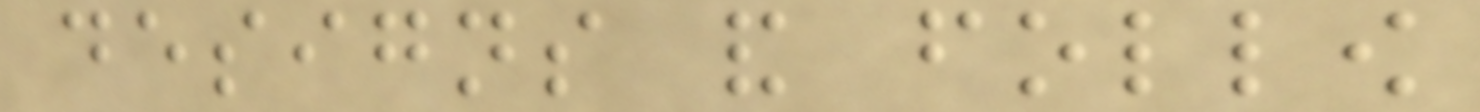designs and follow
